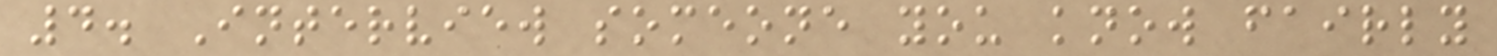4. Interview someone you know fairly
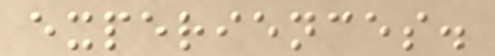experiences.
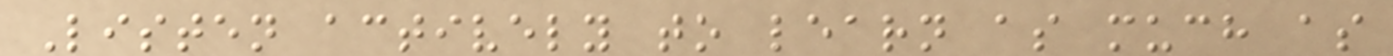Listen actively to learn as much as
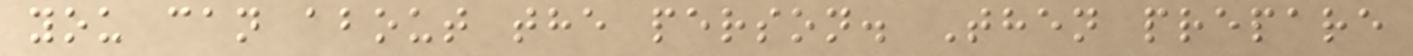you can about the person. Then prepare
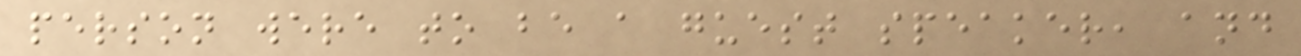person were to be a guest speaker, and
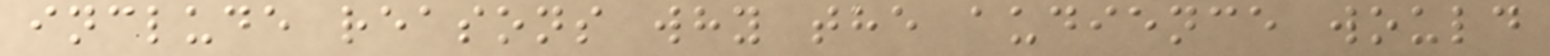include reasons why the audience would
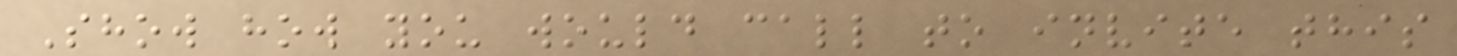Show how you would call to invite this
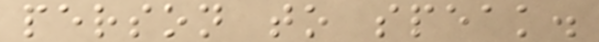person to speak.
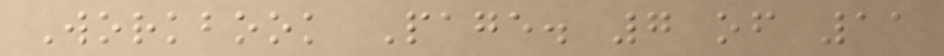Workbook Page. 7 of 11
